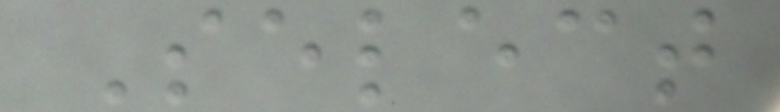Select
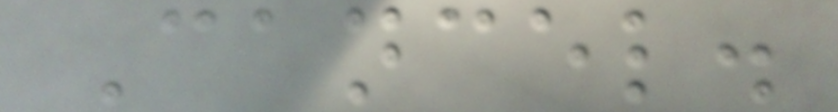Cancel.
